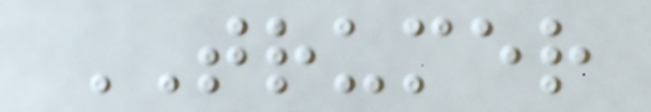TRUMER
